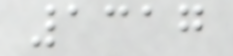1317
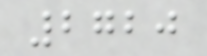2720
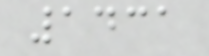1431
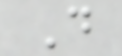D
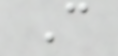C
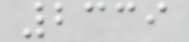2339
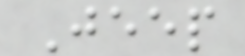Jeep
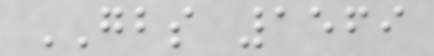GBS 1569
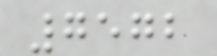7572
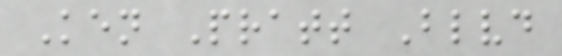Ken Pratt Blvd
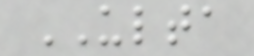ULTA
